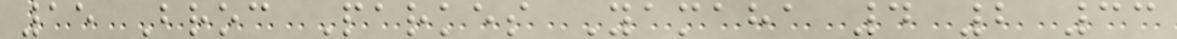15 Broc Parkes Yamaha 4 2 33
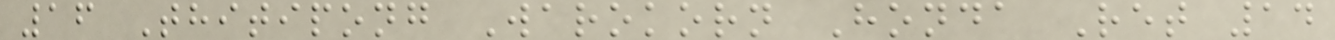16 Thitipong Warokorn Honda Ret 14
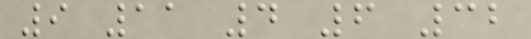9 11 4 6 32
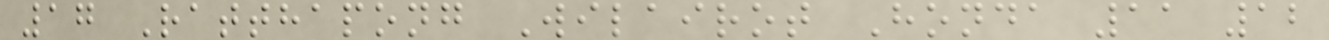17 Ratthapong Wilairot Honda 11 12
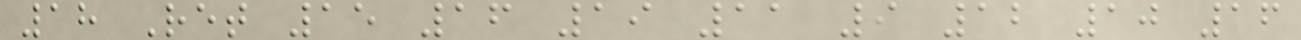18 Ret 15 16 19 11 9 12 10 16
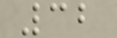32
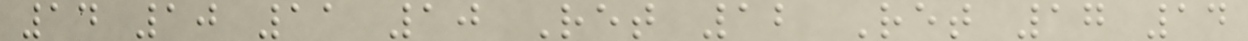14 10 11 10 Ret 12 Ret 17 14
